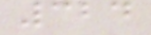324
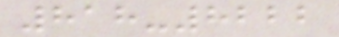818-8222
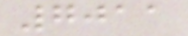7011
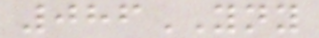086YNY
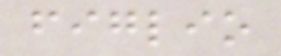figlio
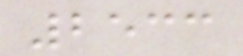2533
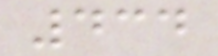434
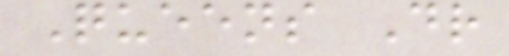Queens Dr
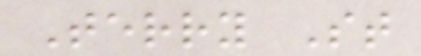Terry St
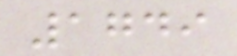1749
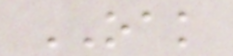OAK
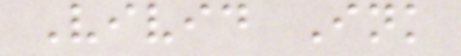Vivid Ink
